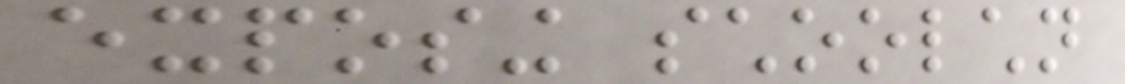exposing schoolchildren
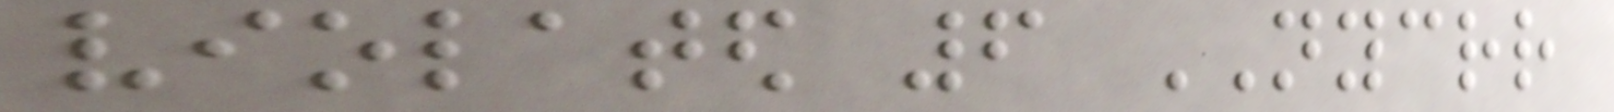violated 6 NYCRR
